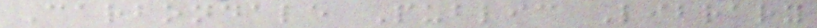Carbondale Public Library
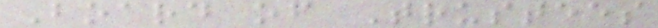Board of Trustees
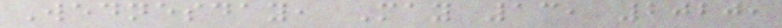Wednesday, May 13, 2020,
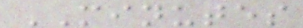MINUTES
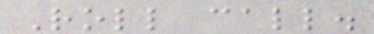Roll call.
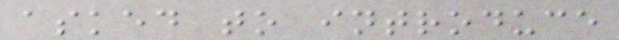asked to introduce
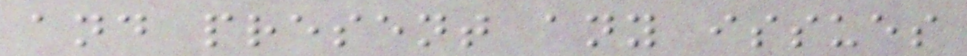and present any issues
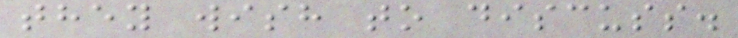they wish to discuss.
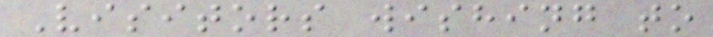Visitors wishing to
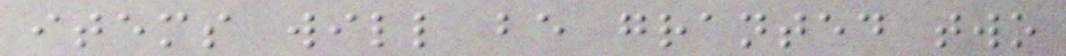items will be granted two
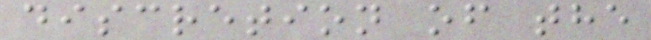discretion of the
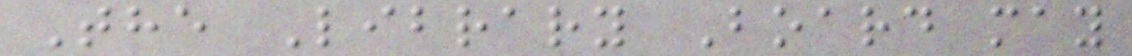The Library Board may
